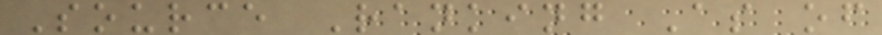Source Ranking As of
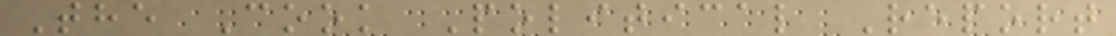The Cook Political Report
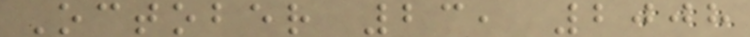October 23, 2008
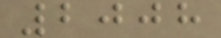2008
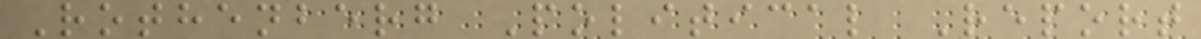Rothenberg Political Report
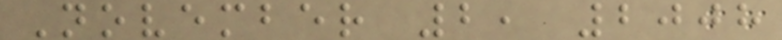November 2, 2008
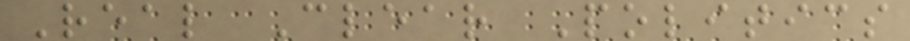Real Clear Politics
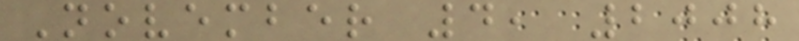November 4, 2008
